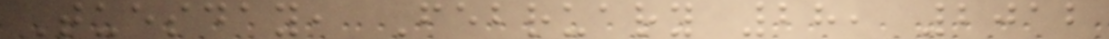Tuesday, February 28, 2012
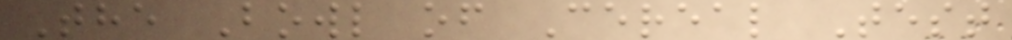The Bowl of Cereal Test
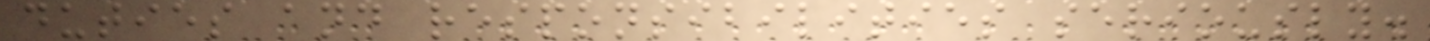duties and responsibilities seriously.
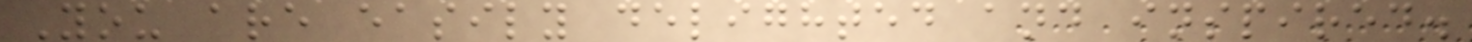You are easily delighted and inspired.
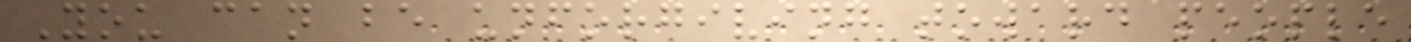You can be unforgiving toward people
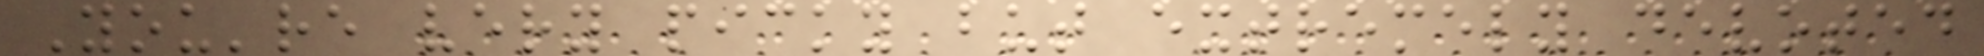You're very picky but extremely devoted
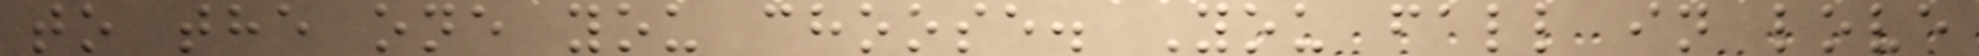to the one you choose. You fall in love
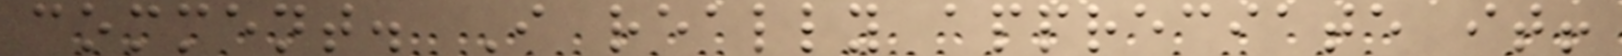comment. I really appreciate it!
